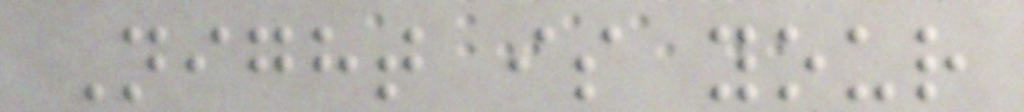Night is your
